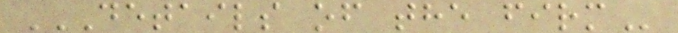DETAILS OF THE FIRM
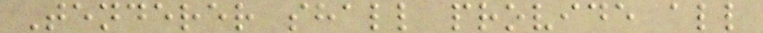Tenderer shall provide all
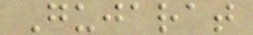Gujarat
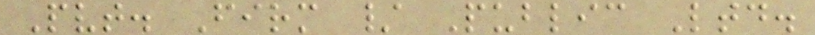Pvt. Firm / Public Ltd.
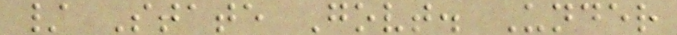/ State Govt. Under
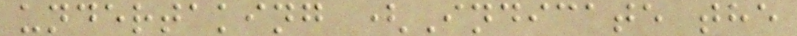undertaking (Indicate the
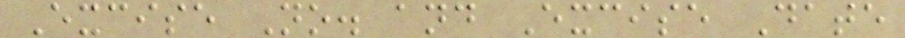Excise No. and Excise Date
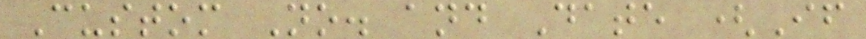Custom No. and Date (If
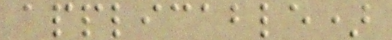applicable)
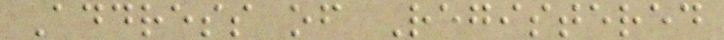Address of Registered
